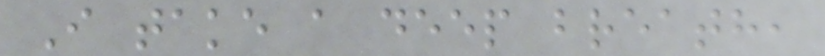I take a deep breath,
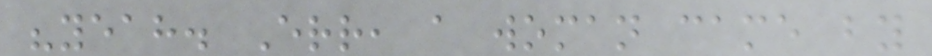"yeah. Err, a woman came by
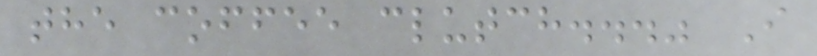the coffee clutch..." I
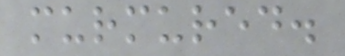murmured.
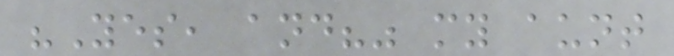"Yes, and?" my aunt
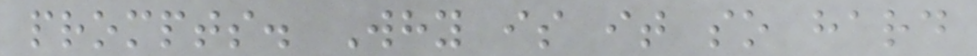prompts. Why is it so hard
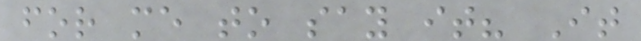for me to say it? It
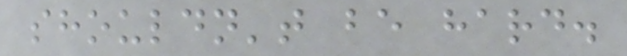shouldn't be hard.
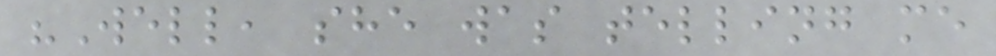"Well, she was telling me
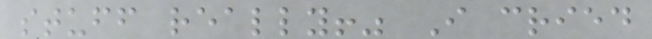stuff really!" I cried
